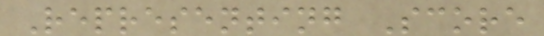Representing Score
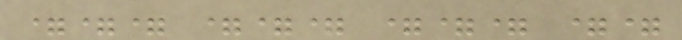=== === === ==
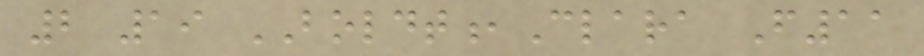2 19 BOLDT,Clara F11
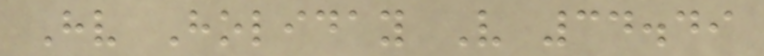Hv Holiday V 34.49
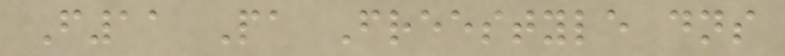F11 Pa Freestyle dns
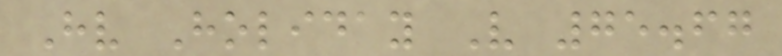Hv Holiday V 75.67
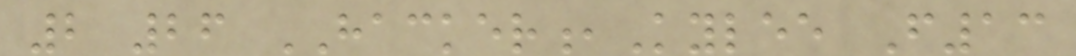2 26 HACKER,Kylee F13
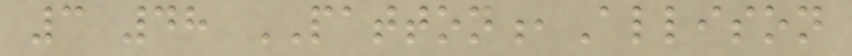3 48 PATTON,Allison
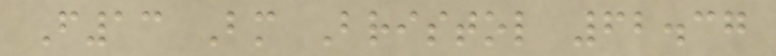F13 Bm Bristol 62.37
